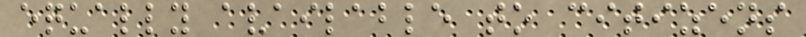equally available to citizens
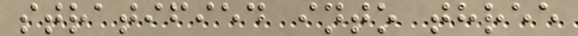stratified into three
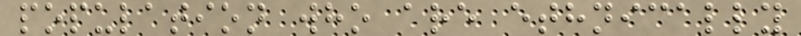population who are ethnically
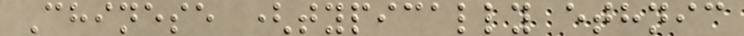Chinese (typically ethnic
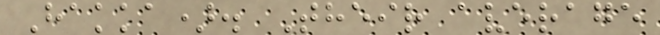Hakka). Their average
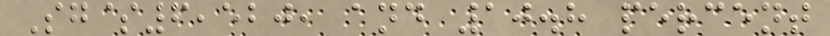Sg$6,520, and 10.8 percent
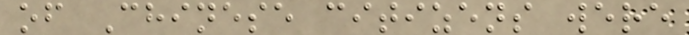of Chinese citizens were
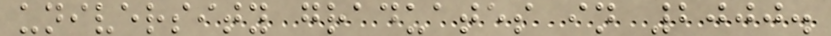university graduates in 2000.
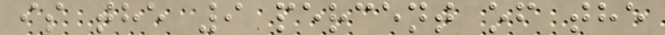is the 9 percent of the
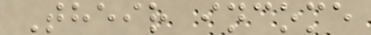Their income
